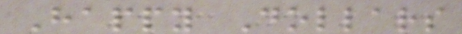Happy Dollars
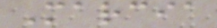Marcia
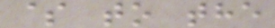$ to the
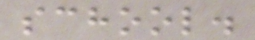school.
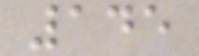145
